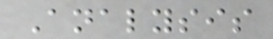Analysis
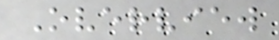Overview
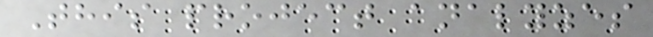This project analyzes
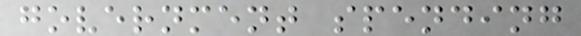government spending
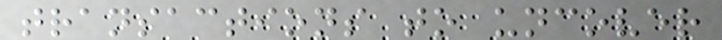transactions to uncover
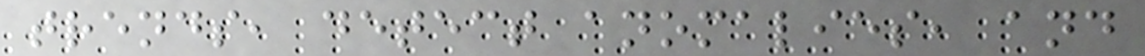trends, detect anomalies, and
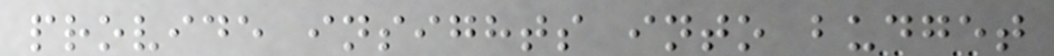provide insights into budget
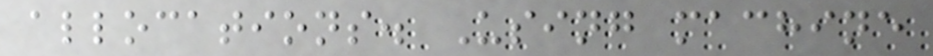allocations. Using machine
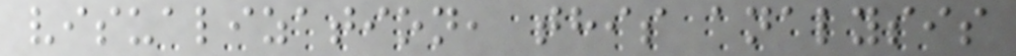visualization, this analysis
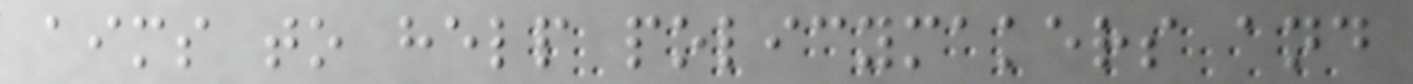aims to help policymakers and
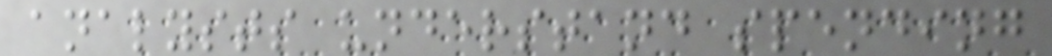analysts understand spending
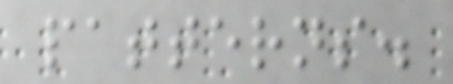patterns.
